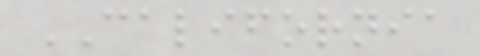CALIFORNIA
